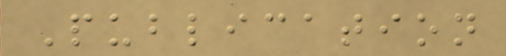Publication
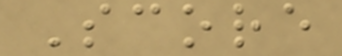Score
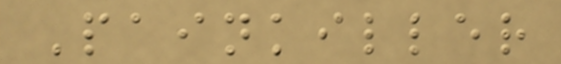Painkiller
